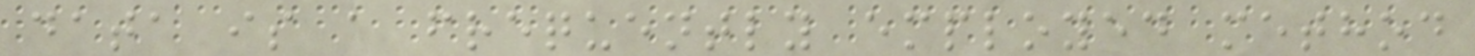data is a frequently employed method
